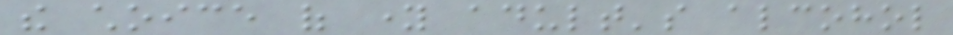the choice of young adult's alcohol
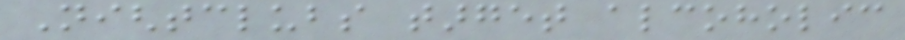Nightclubs target alcoholic
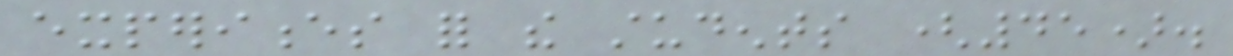experiences for the students (45).
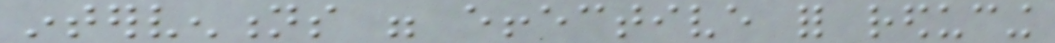interventions were effective for reducing
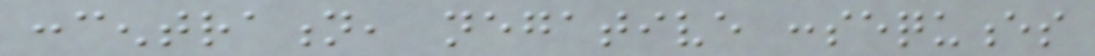concentration, negative consequences
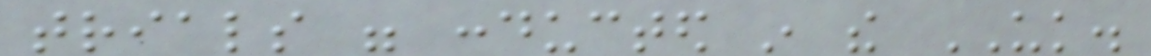trials were conducted in the UK.
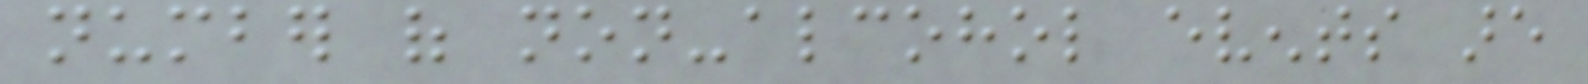number of non-alcohol events are
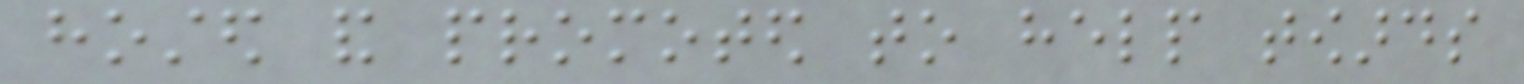hosted and promoted to help towards
